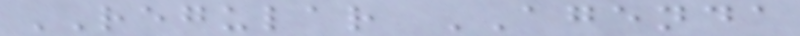REGULAR AGENDA
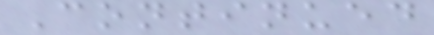Continued
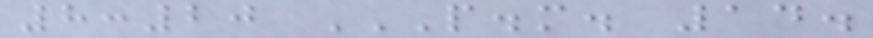8:20 P.M. 14.
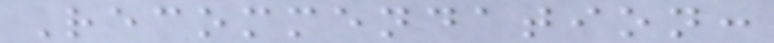Recommendation:
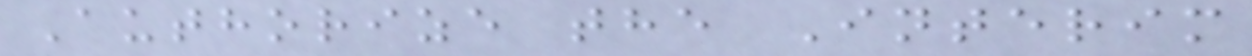Authorize the Interim
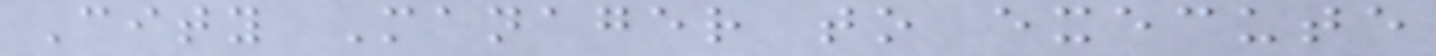City Manager to execute
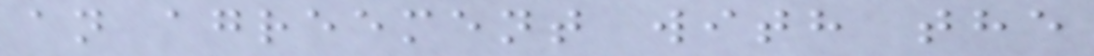an agreement with the
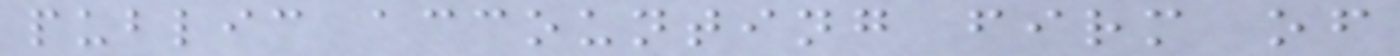public accounting firm of
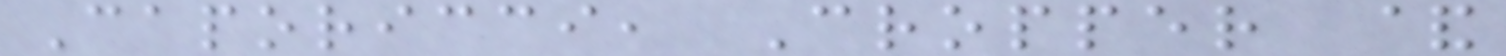Caporicci, Cropper &
